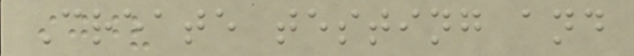Create testing and
